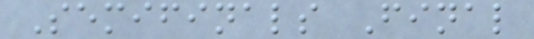Semifinals Final
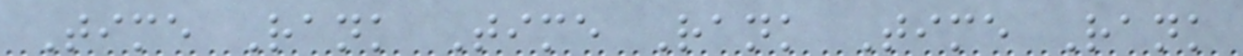Time Rank Time Rank Time Rank
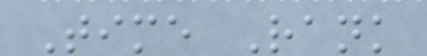Time Rank
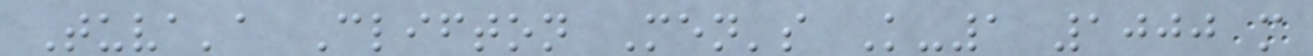Tuva'a Clifton Men's K-1 1000 m
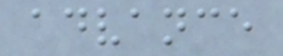advance
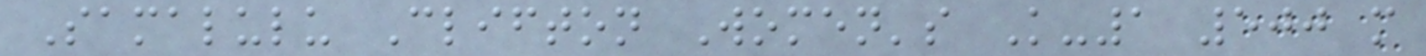Samalulu Clifton Women's K-1 500 m
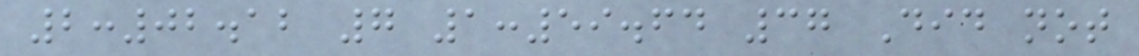2:02.12 7 1:59.64 37 Did not
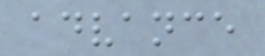advance
